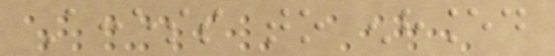Access to enhanced
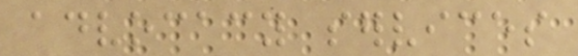advocacy services
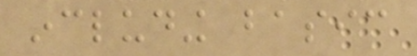including basic
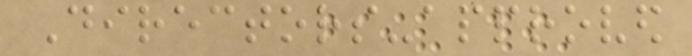Directors-approved
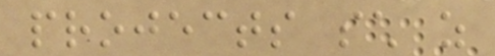projects such as
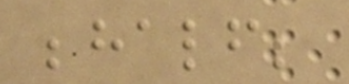behalf;
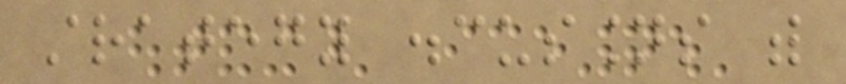strategy discussions with
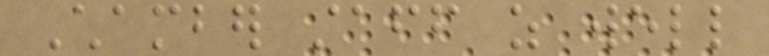Chamber staff as well
